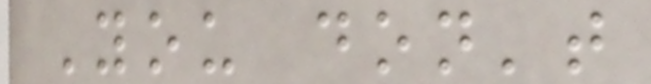You don't
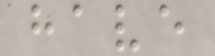have
